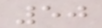50
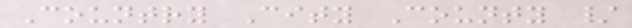Country City County /
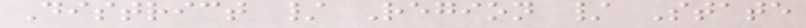District / Region / State
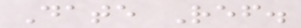Date Ref.
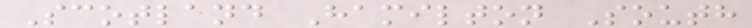Scotland Hamilton South
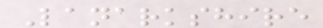Lanarkshire
